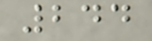244
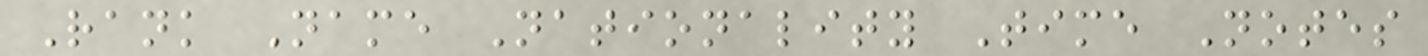Rank Name Nationality Time Notes
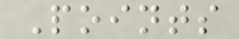Points
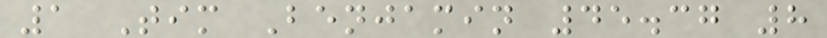1 Tim Benjamin 45.37 8
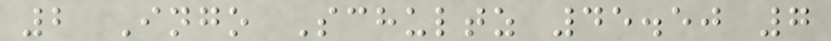2 Ingo Schultz 45.50 7
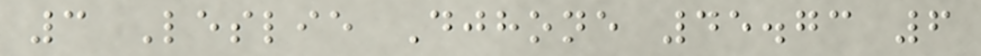3 Leslie Djhone 45.73 6
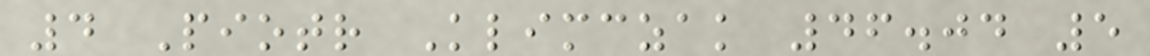4 Piotr Klimczak 46.04 5
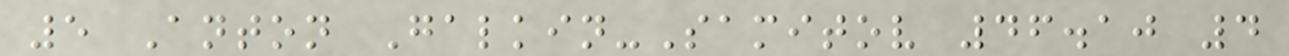5 Anton Galkin-Samitov 46.10 4
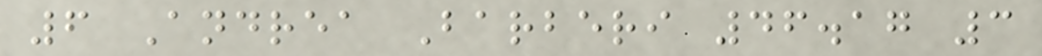6 Andrea Barberi 46.17 3
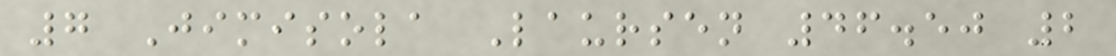7 Jimisola Laursen 46.50 2
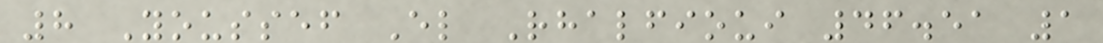8 Youssef El Rhalfioui 46.51 1
